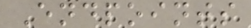Endpoints
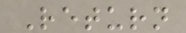Return
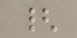{
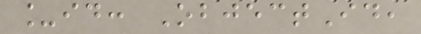_id: ObjectId,
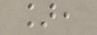],
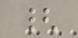{
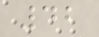42
